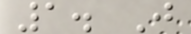1. J
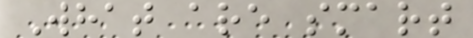What are smart
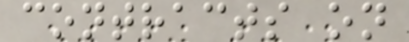contracts on
